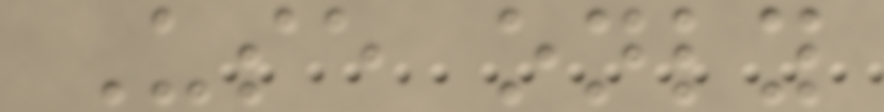Use only
